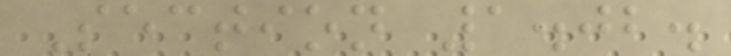Section 1.02.
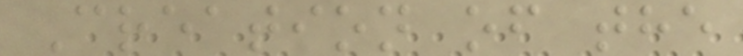Creation of the
